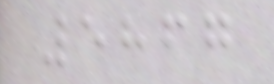5867
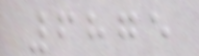6875
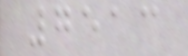7513
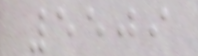5509
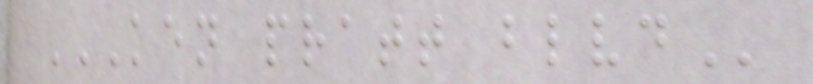KEN PRATT BLVD
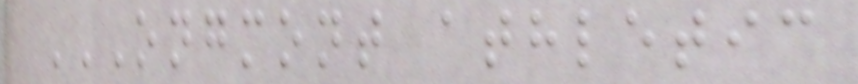ONGMONT ATHLETIC
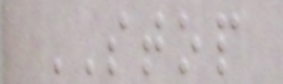STOP
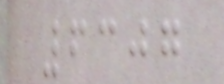6307
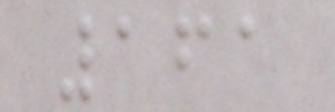161
